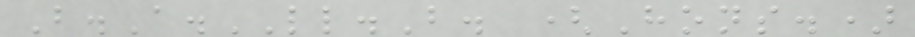B.A.LL.B. (Hons.)
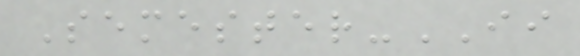Semester-II
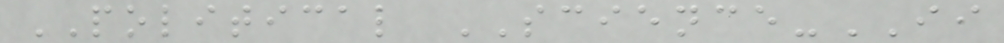POLITICAL SCIENCE-II
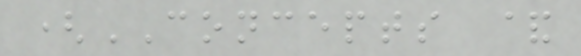(CONCEPTS &
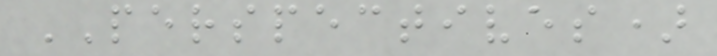PERSPECTIVES)
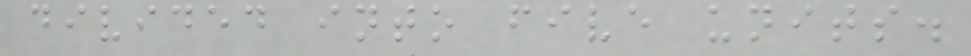divided into five units.
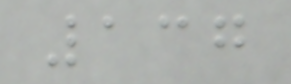137
